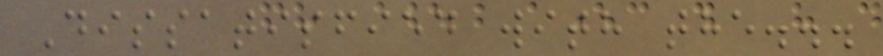Dissatisfied with the...
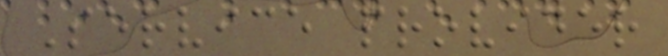Service provider
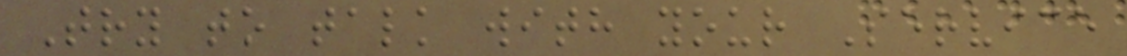Try to talk with your Service
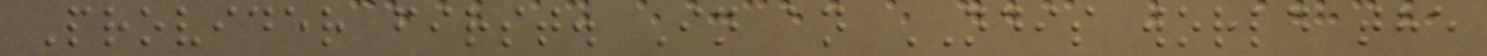Provider first. In an NDIS world the
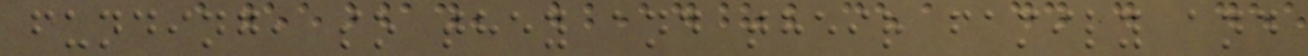funding, so they and their family and
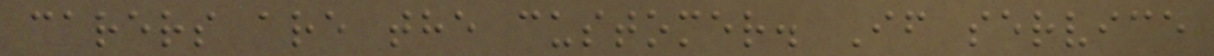carers are the customer. If service
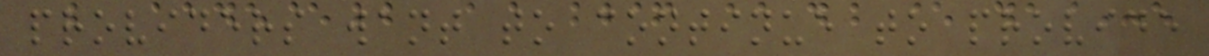providers want to continue to provide
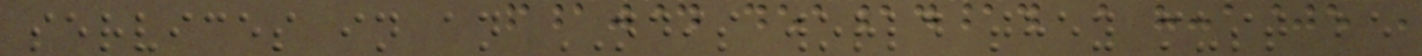services in an NDIS world they must be
